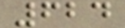624
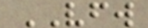VFW
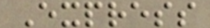Express
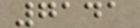7141
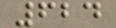624
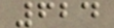624
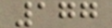177
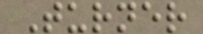Turner
